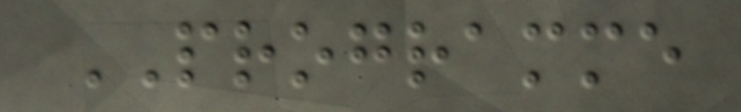PROGRAMME
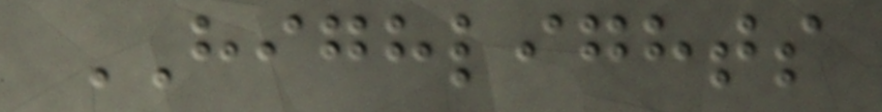HIGHLIGHTS
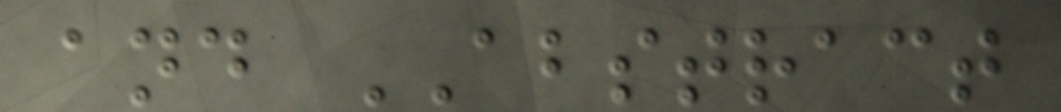and ABSTRACT
